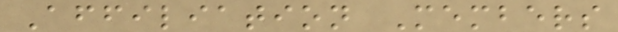Affiliation Members
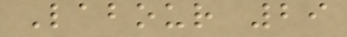Labour 29
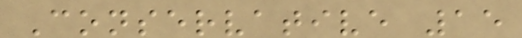Conservative 15
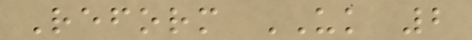Reform UK 2
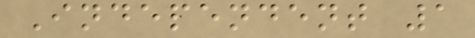Independent 1
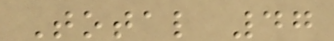Total 47
